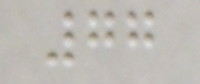77
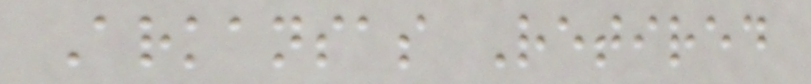Arkansas Retired
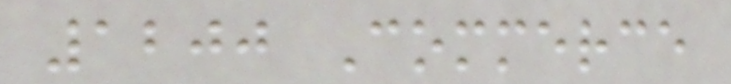1200 Commerce
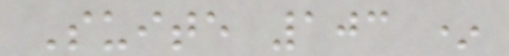Suite 103 *
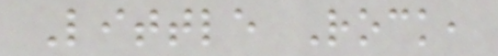Little Rock,
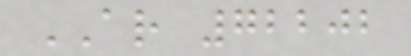AR 72202
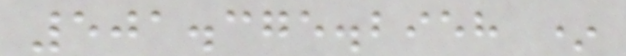501.375.2958 *
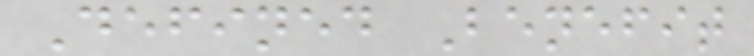Defined Benefit
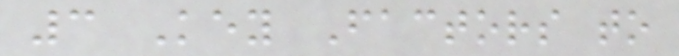3 Key Factors to
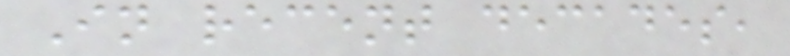In recent decades,
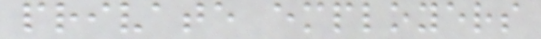private employers
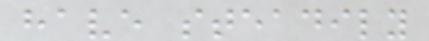have steadily
